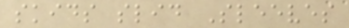skids slid Sleeves
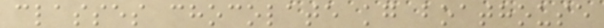classes chocolate kg boathouse
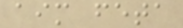aim feta
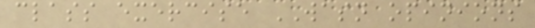class exercise WASN opinions
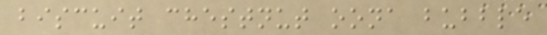biscuit chestnut oona bubble
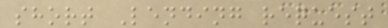short Lending request
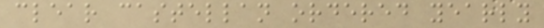clear castellan ordered yearly
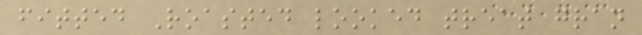fitted Roasted looked treat gran
